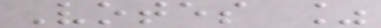Votes %
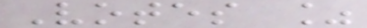Votes %
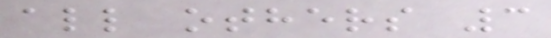all others 3
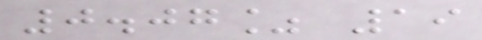0.07% 19
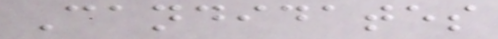Candidates
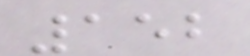152
